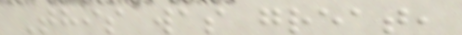This was great,
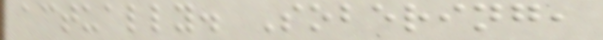actually. Sobering,
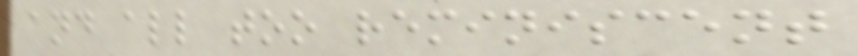and all too reminiscent
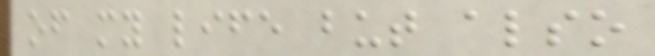of my life but also
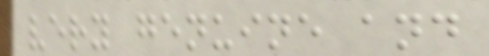very genuine and
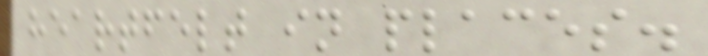heartfelt in places.
